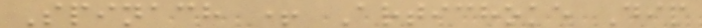Spinach + Artichoke Dip
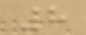8
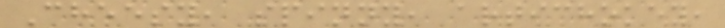Cheesy, spinny, artichokey,
